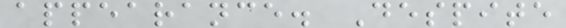appearance. Despite
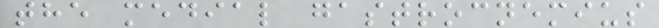the medial gastrocnemius
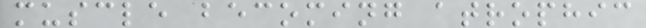muscle becoming atrophic
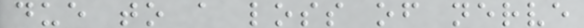due to a loss of nerve
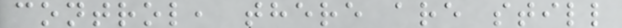control, there are still
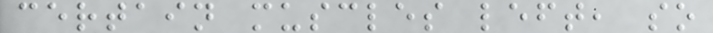certain muscles left, so
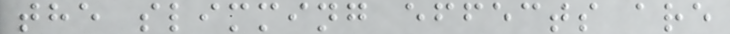the slimming effects are
